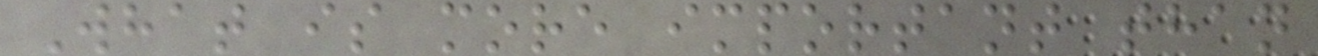What is more important than
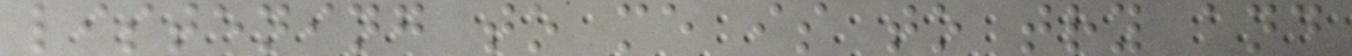listening to me is to try and
